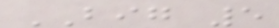BIG 5
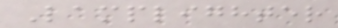Lamplighter
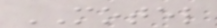MOTEL
